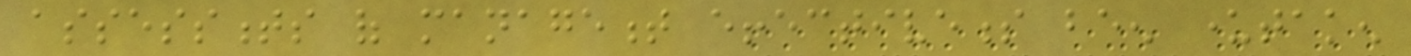assessments of management effectiveness been undertaken
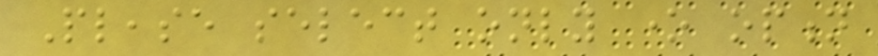Please select only one option
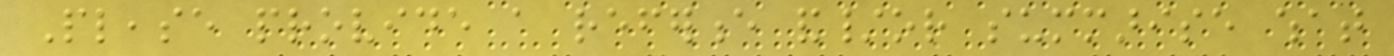Please provide a reference and/or summarise what
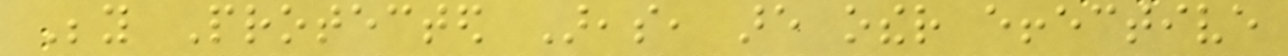Beyond Protected Areas, are other effective
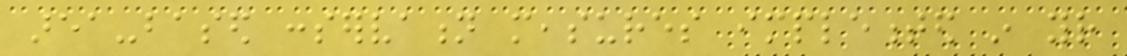area-based conservation measures implemented in your
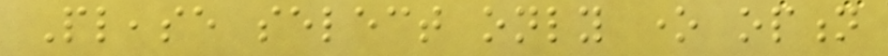Please select only one option
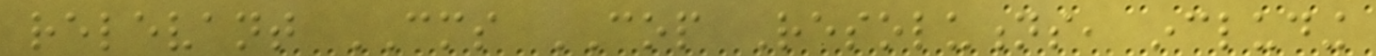relevant CMS COP Resolutions, including
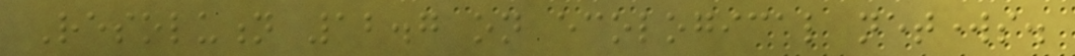Resolution 12.7 on ecological networks.
